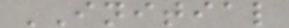INITIAL
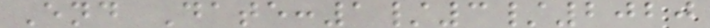End Date:1/3/2020
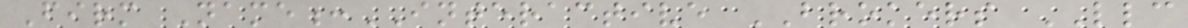Firm Name:INTERACTIVE BROKERS LLC
